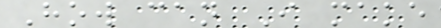How can I make
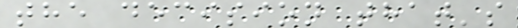the decision that's
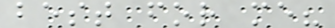best for me?
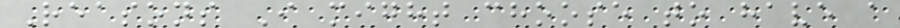Reasons I might choose to have a
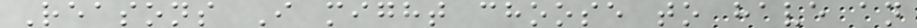Reasons I might choose to have an
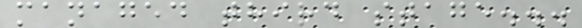managed third stage...
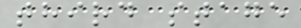third stage
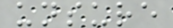unsure
